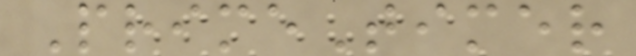PrimeTimer
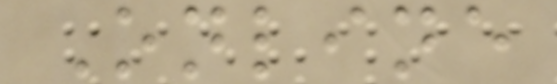Online
